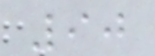90
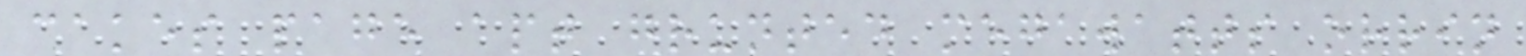cakes page apt grunted megawatts orrin
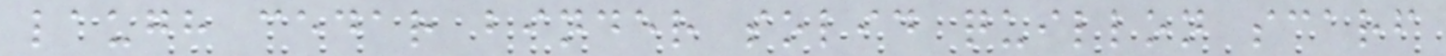laugh cedar binder solid quillon scarf
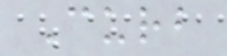Curb
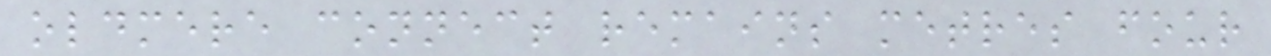oldmere connect remains metres four
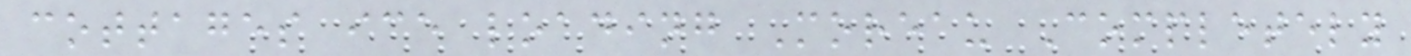cottages ice loading Moreau Completely
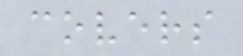covers
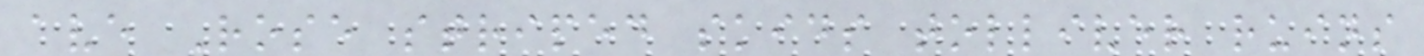ave Rose striped skids tolliver ruins
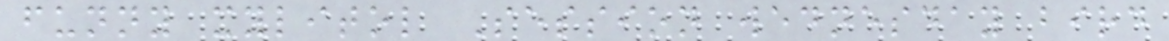funny xylitol Session wednesday bird
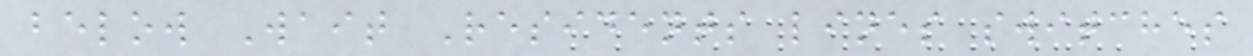below Wait Residents lines switches
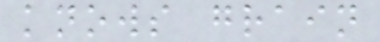knows grain
